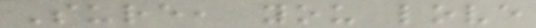Sure, you love
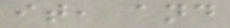it, and
